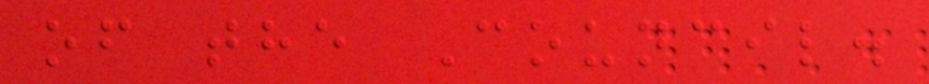of the Council.
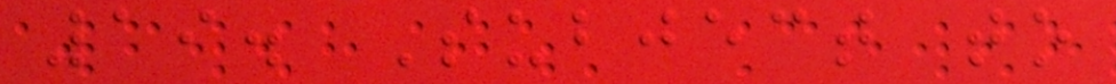19. Subject to
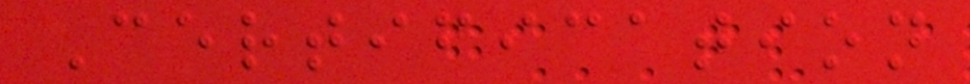Certification
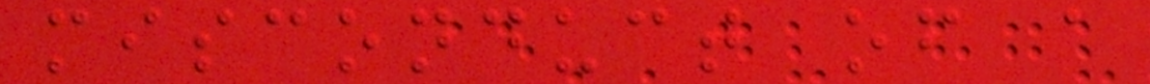misconduct of a
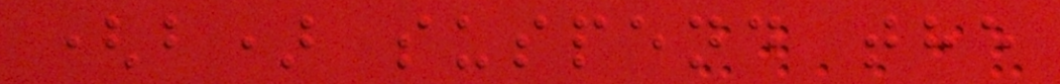(b) suspend the
